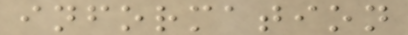information
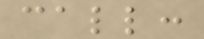call:
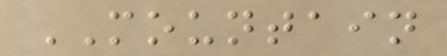MOUNTAIN
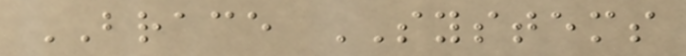BRACE SYSTEMS
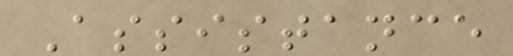Assistance
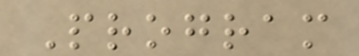Program
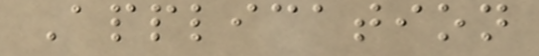Application
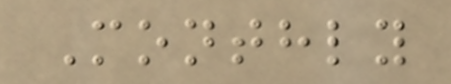Monthly
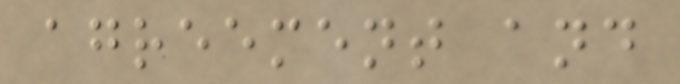agreement and
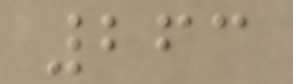263
